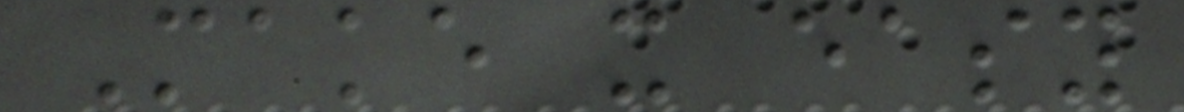Make it easy
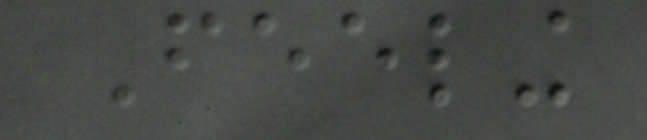Feeling
